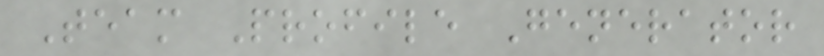Team Profile Generator
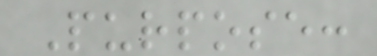Purpose:
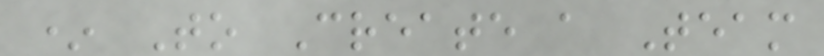* To Create a Team
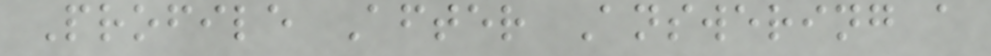Profile After Answering a
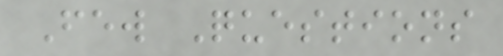Few Questions
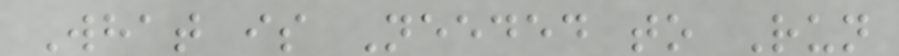What is Needed to Run
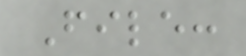File:
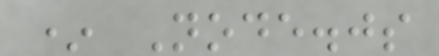* Node.js
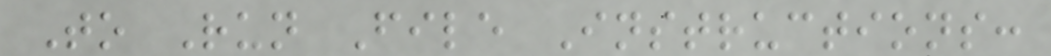To Run File Instructions:
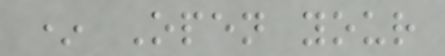* Open your
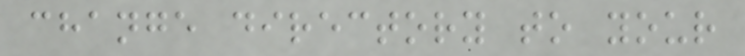change directory to your
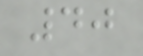40
